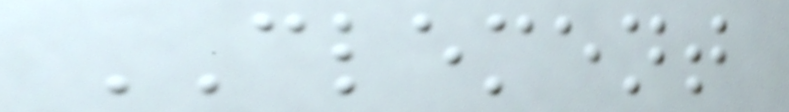CLEMENT
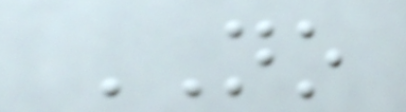NO
